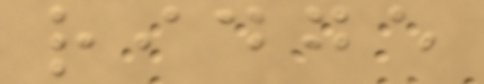ridge
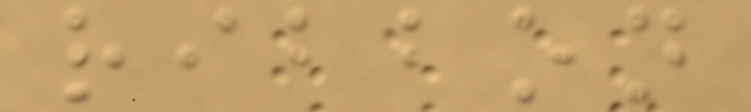ribbon
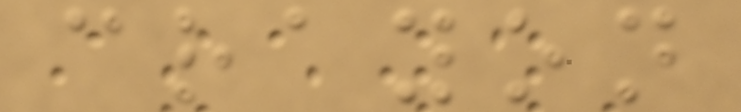crayon
